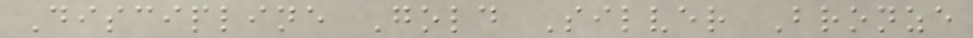Discipline Gold Silver Bronze
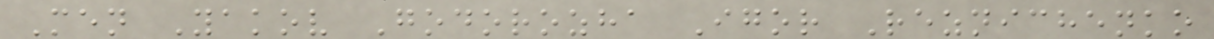Men Yakov Godorozha Igor Reznichenko
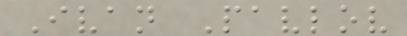Ivan Pavlov
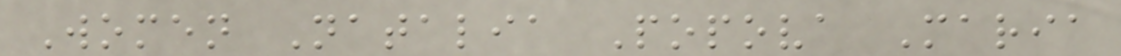Women Natalia Popova Maria
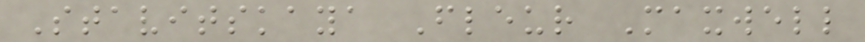Stavitskaya Fleur Maxwell
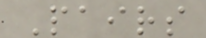Pairs
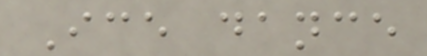Ice dance
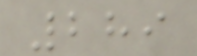289
